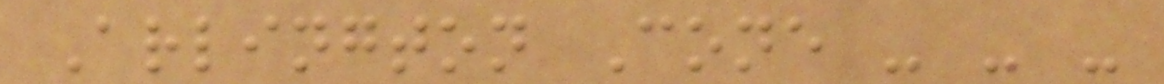Arlington Cone - - -
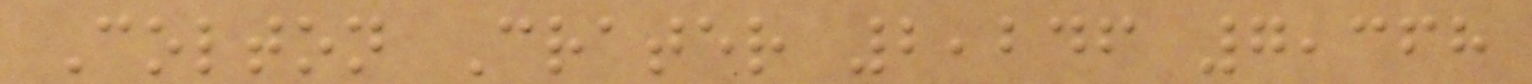Colton Crater 2,246 7,368
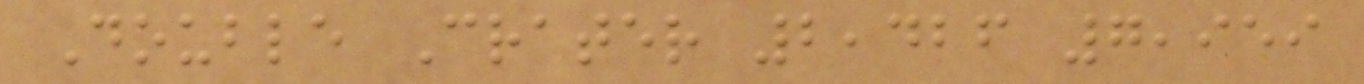Double Crater 2,426 7,959
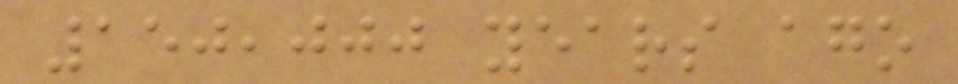150,000 years ago
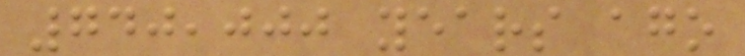740,000 years ago
